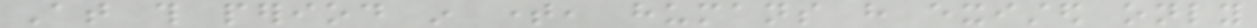At this period in time, humans have existed only
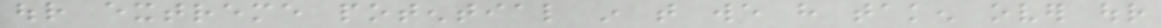our extreme potential in that we have taken over our
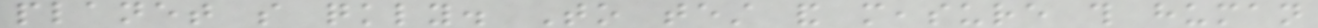planet so quickly. To test and measure this human
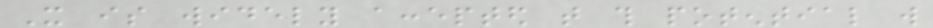It is widely accepted that this potential will
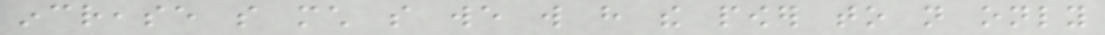increase so much so we will have the power to not only
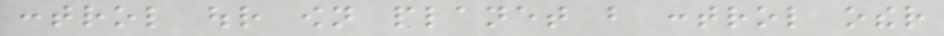control our own planet but control other
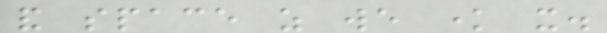and space as we know it.
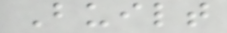Built
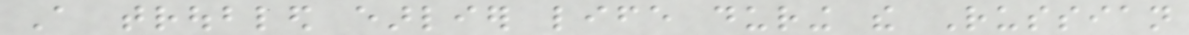A troubled earlier life during the Russian
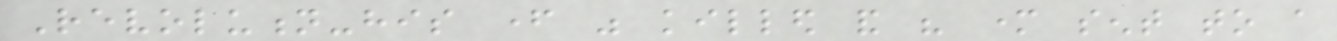Revolution-his father was killed and his mother sent to a
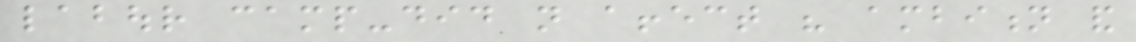labour camp-did not affect his ambition and
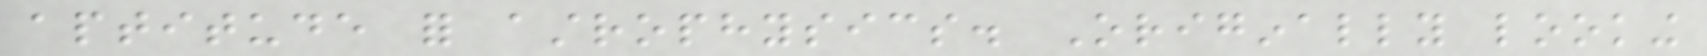aptitude for astrophysics. Originally looking
